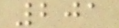201
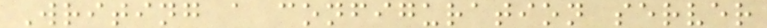Writing a configuration server
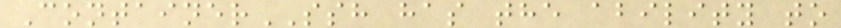ContainerSSH has the ability to
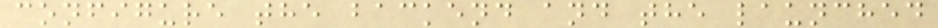configure the backend and the launched
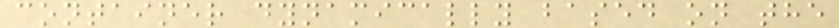container dynamically based on the
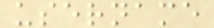username
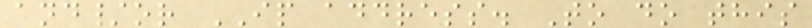and/or IP address. To do this
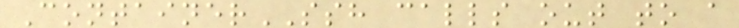ContainerSSH calls out to a
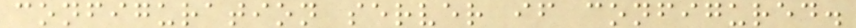configuration server if configured.
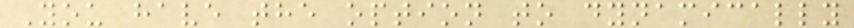You have the option to dynamically
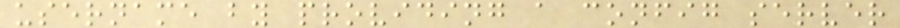username by providing a config server
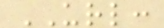URL:
